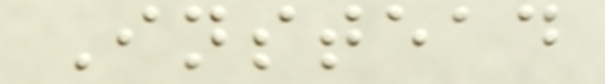Instead
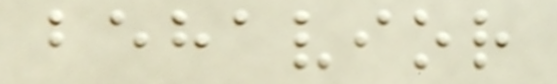behavior
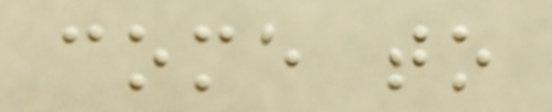come to
